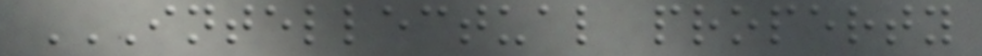INTELLECTUAL PROPERTY
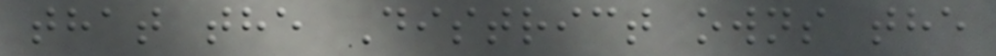that the District owns the
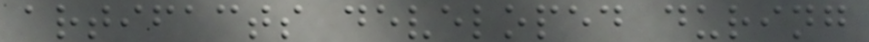artifacts developed during
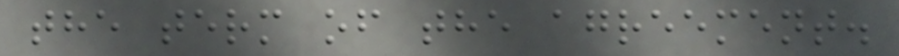the term of the agreement.
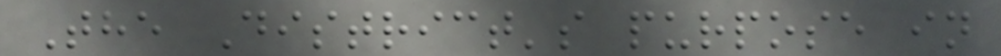The District's purpose in
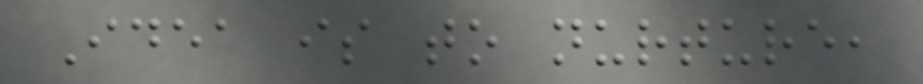Idea is to nurture,
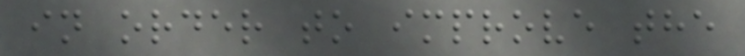in order to improve the
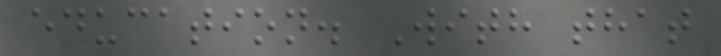education. With that
